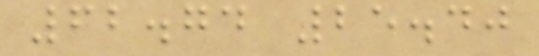62.74 25.40
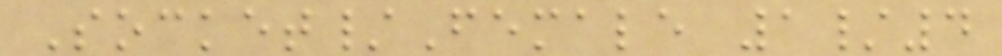Socket/Female 1/4
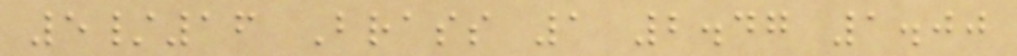5/16 Brass 1 2.47 1.00
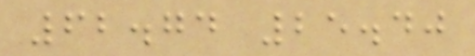62.74 25.40
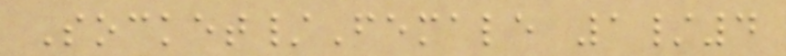Socket/Female 1/4
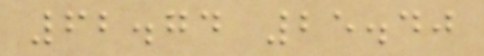62.74 25.40
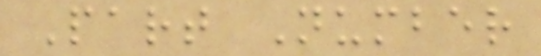Part Number
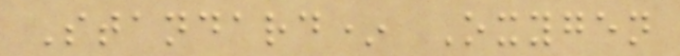Standard* Oxygen
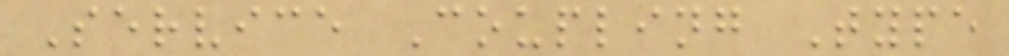Service Coupling Type
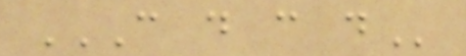C D C D
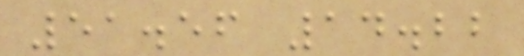51.56 14.22
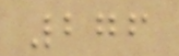276
